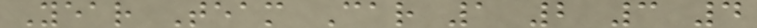Year Team Car 1 2 3 4
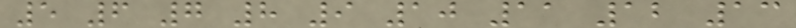5 6 7 8 9 10 11 12 13
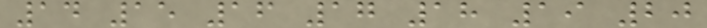14 15 16 17 18 19 20
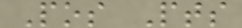Pos Pts
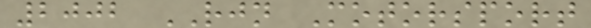2002 RJN Motorsport
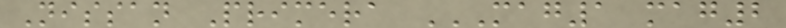Nissan Primera MAG1 MAG2
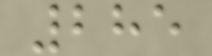285
